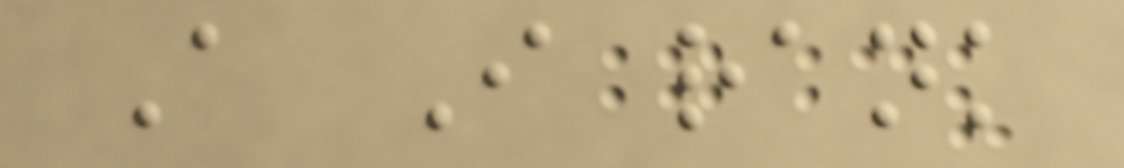A I rank
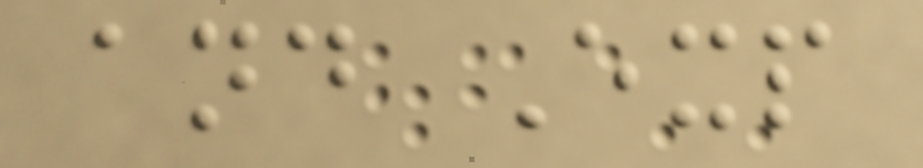and Exp
